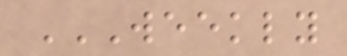WEEKLY
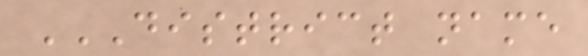DISTRICT NAME
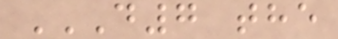D7 THE
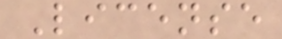License
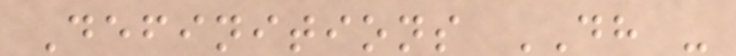Definitions DH -
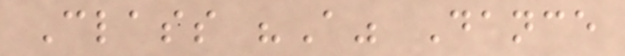Class "A" Dance
